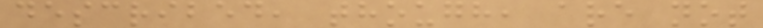described, though, are not
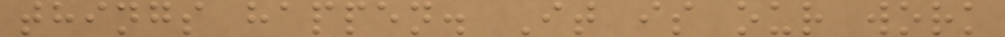things happen. It is our work
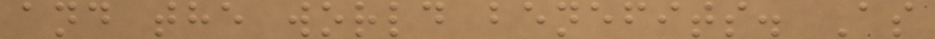and the world benefits. As
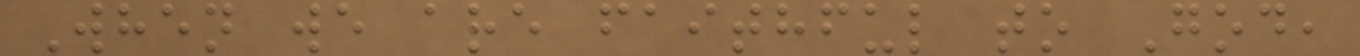When we are faithful to God,
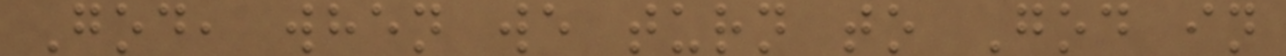God, when we turn to God in
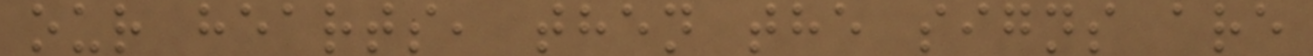our hearts, then the signs are
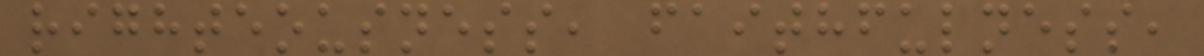righteousness, faithfulness,
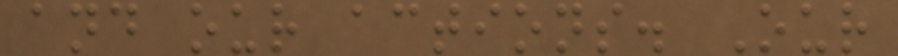and our actions. Our
